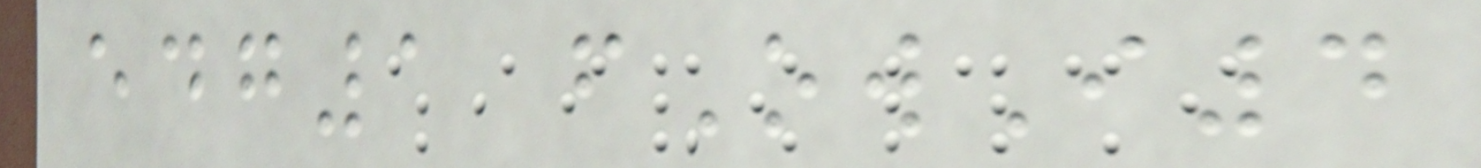edg1 fOwI4
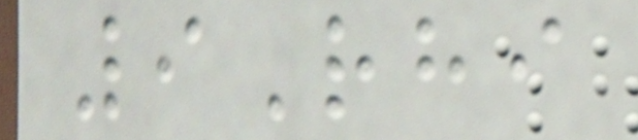9Rhi
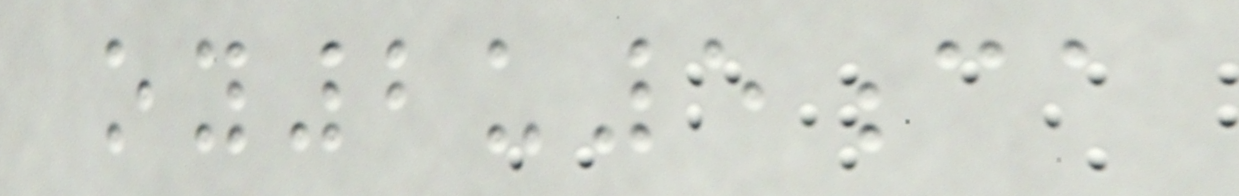oy2u5ca
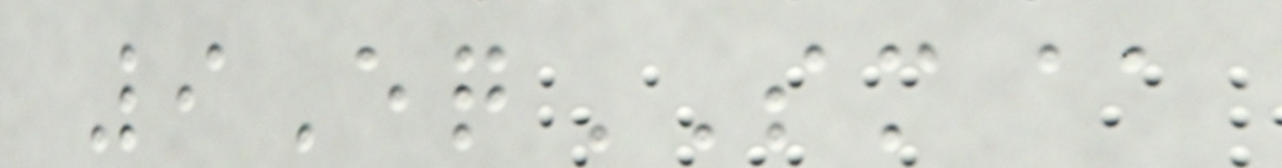9EqSM@
